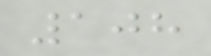108
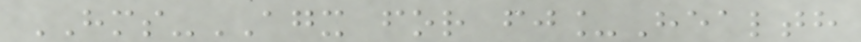HMS-AGX for fj_Health
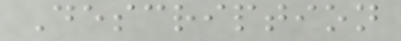Description
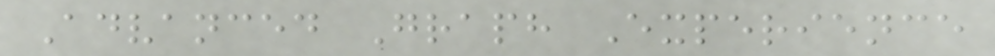Advanced Graph Experience
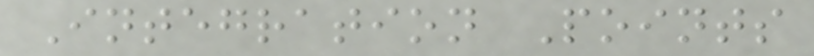Integration Points
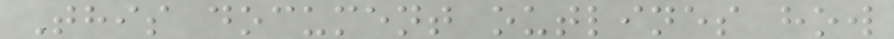This document outlines how
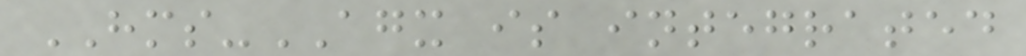HMS-AGX is integrated
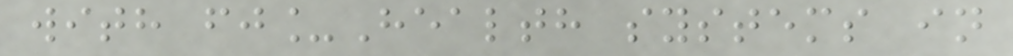with fj_Health systems in
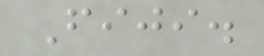Fiji.
